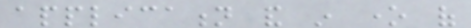application and in one of
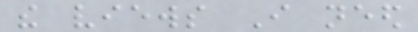the views I need
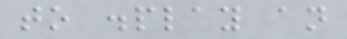to display an
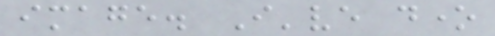image. I've done
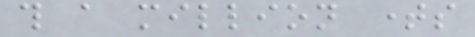this a million times
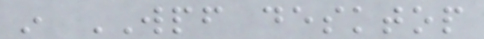in WPF desktop
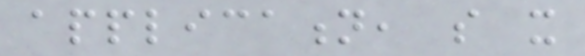application, so it
